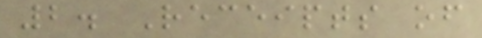2. Receipts of
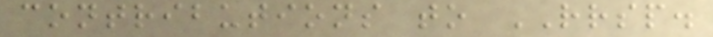contributions to RRSP.
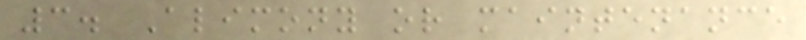3. Alimony or maintenance
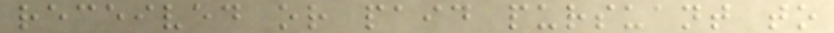received or paid pursuant to
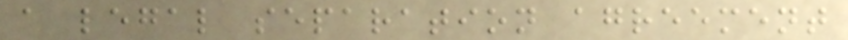a legal separation agreement
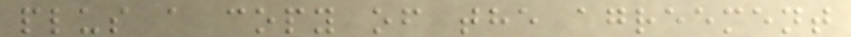plus a copy of the agreement
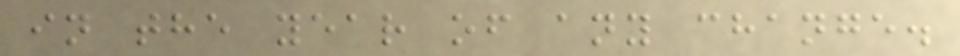in the year of any change.
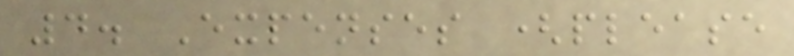4. Expenses (please
